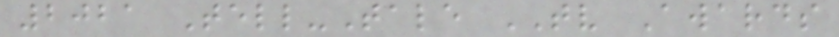2021 Tell-Tale TV Awards
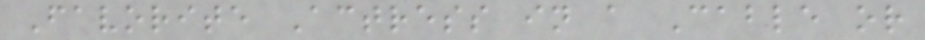Favorite Actress in a Cable or
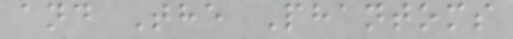and The Phantoms
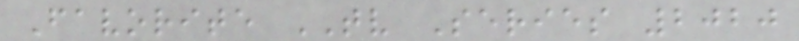Favorite TV Series 2020
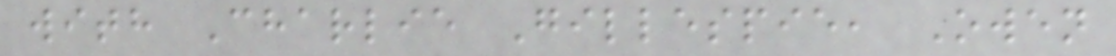with Charlie Gillespie, Owen
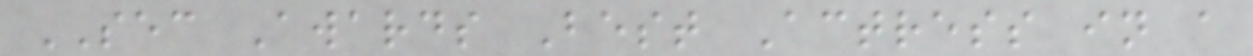SEC Awards Best Actress in a
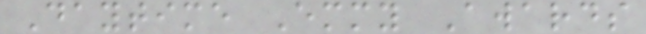Daytime Emmy Awards
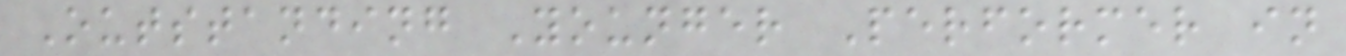Outstanding Younger Performer in
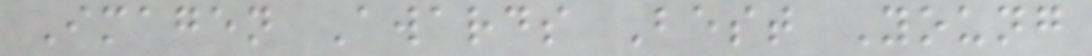Imagen Awards Best Young
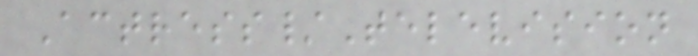Actress/Television
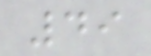49
